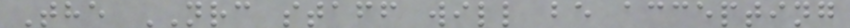The NRC staff will be accepting
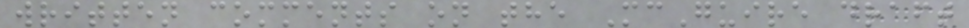written comments on the McGuire draft
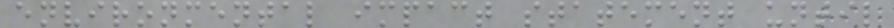environmental impact statement until
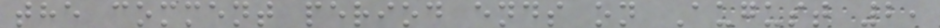the comment period ends on August 2,
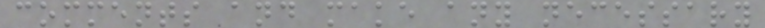comments and make any necessary
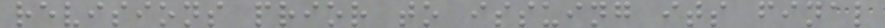revisions prior to issuing its final
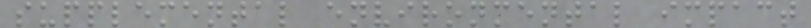supplemental environmental impact
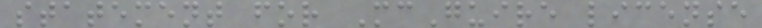statement for McGuire license
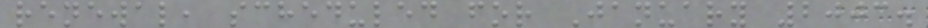renewal, scheduled for January 2003.
